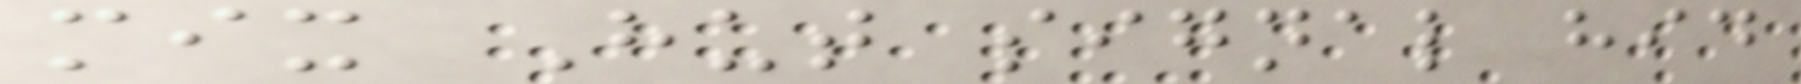mix Hut signal hid
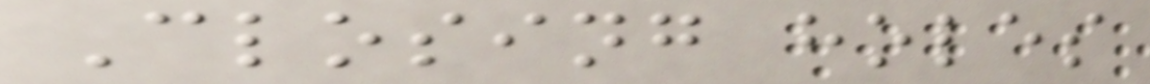Closing holes
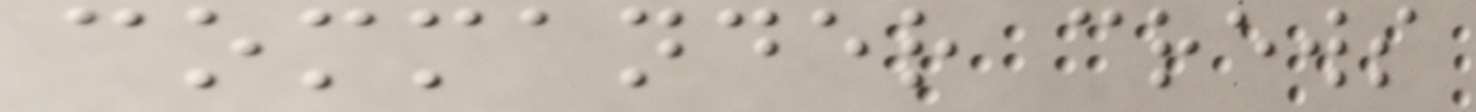commander crews
